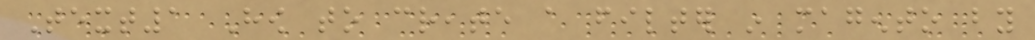Text1 How to create a filter in magento by
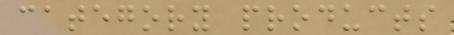category products
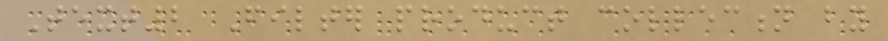Text2 Filter product collection by
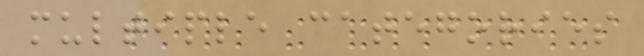multiple categories
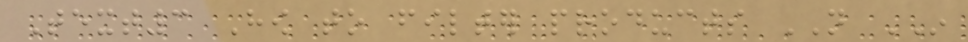Text3 How to filter products NOT IN
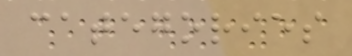categories
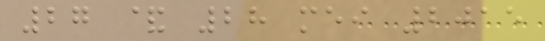27 & 28 mei 2015
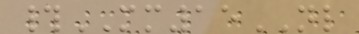#MM15NL
